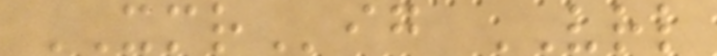XMRig VRL
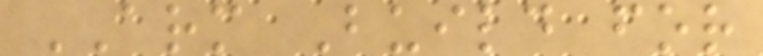ARM Build for
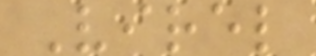Virel
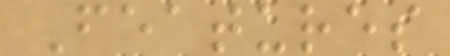Features
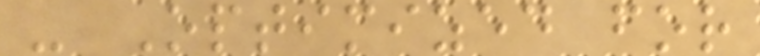- Optimized for
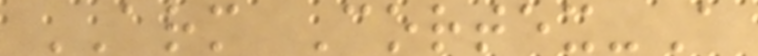ARM Cortex-A
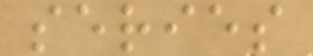series
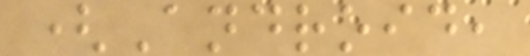(Android,
